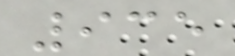935
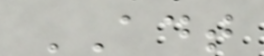ADT
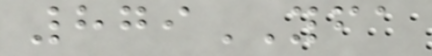879YFA
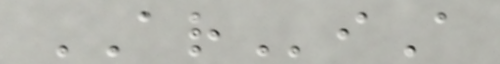ARiA
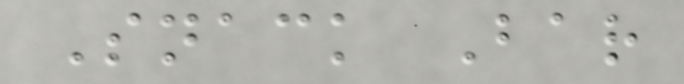Snack Bar
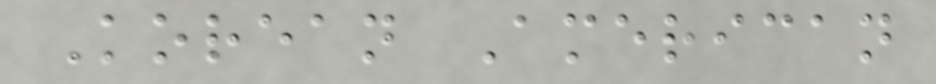Korean American
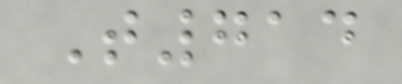T714
